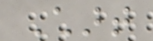Chart
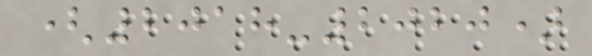(2018-2020)
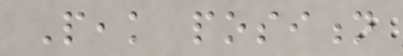Peak position
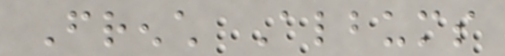French Albums
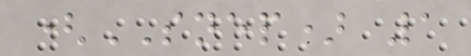(SNEP) 1
